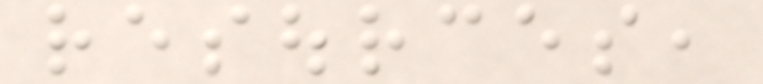resources,
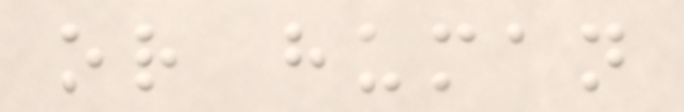or human
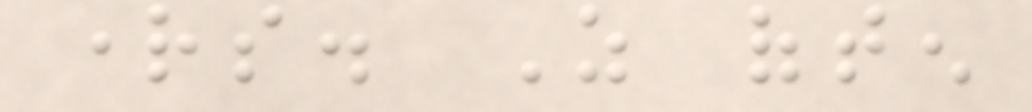rights. As often
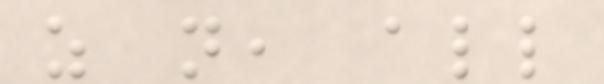as not, all
